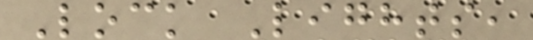Lock Lights,
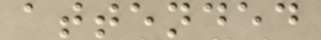attended
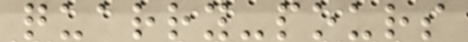quarry-pours
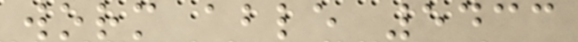worm able 5433
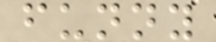funny
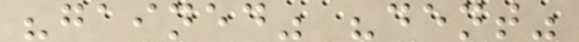"gained" "dent"
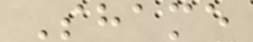Shame
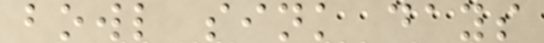bowl sink days
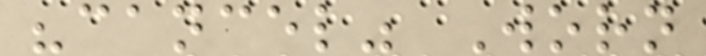"cancel" Worn
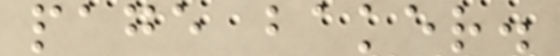page baker.
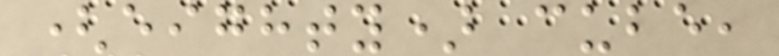(eighty) cube,
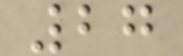27
